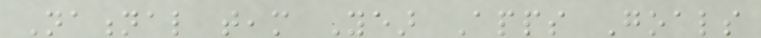National team Year Apps Goals
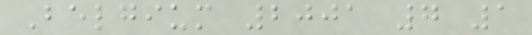Belgium 2001 7 1
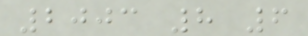2003 8 6
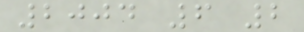2004 6 2
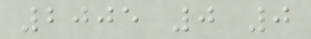2005 0 0
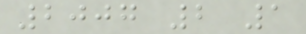2007 2 1
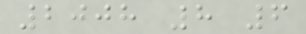2008 8 6
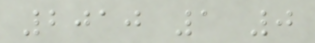2010 1 0
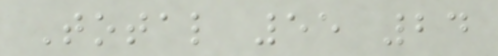Total 55 24
